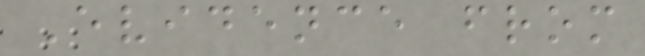Evidence from
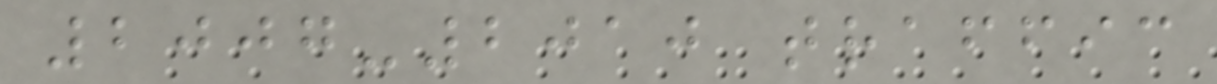2007-2010 traffic
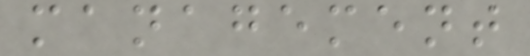management
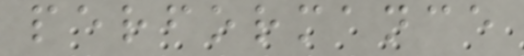performance
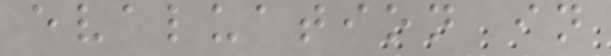evaluation in
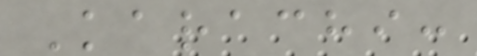Karachi:
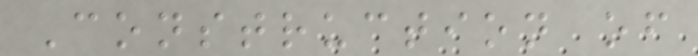Construction of
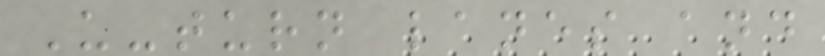U-turn lanes and
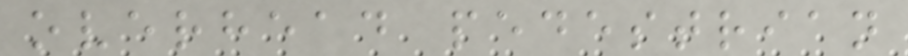overhead pedestrian
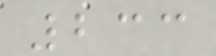233
